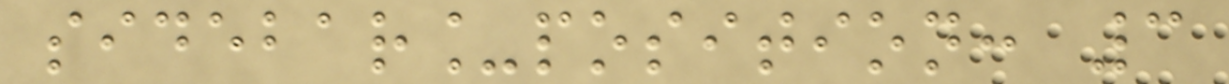sidebar_position: 3
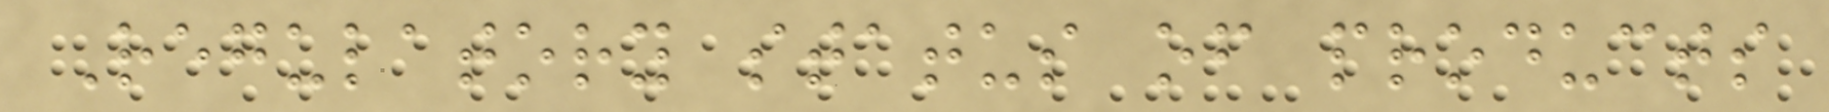Regulatory status of products
